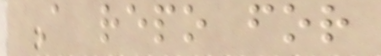A repo for
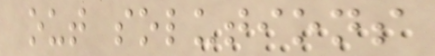out solutions
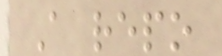A repo
